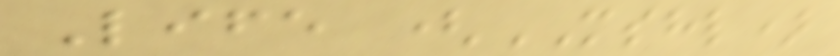Life (MSHL)
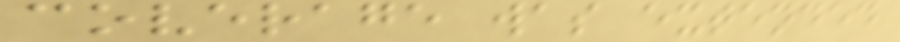coverage was extended
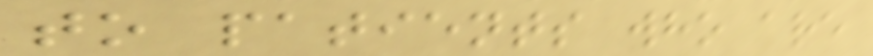to patients who are
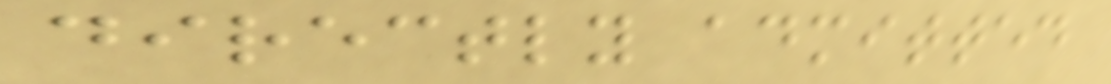directly admitted
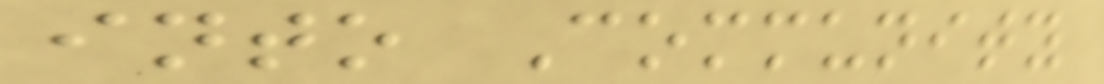into Community
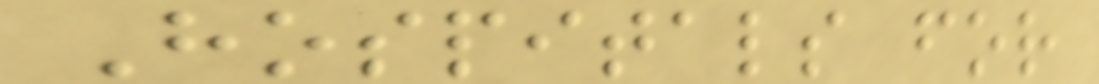Hospitals for
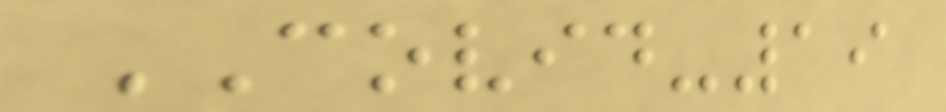COVID-19
